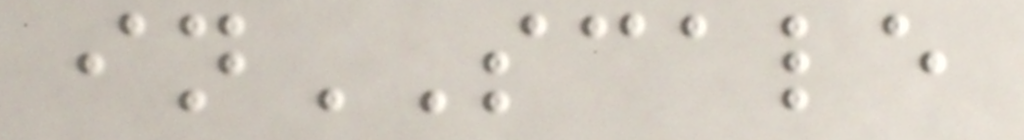inSCALE
